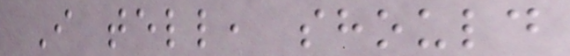I tell, should
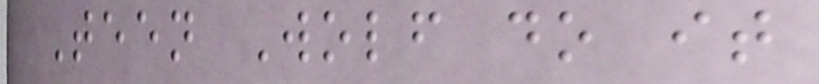Teen Wolf do it
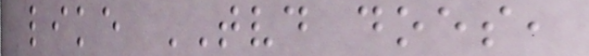like TVD does,
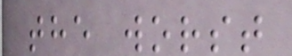the worst
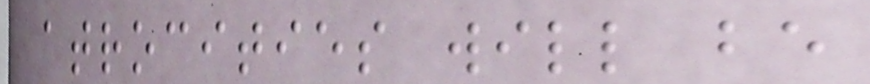atrocities will be
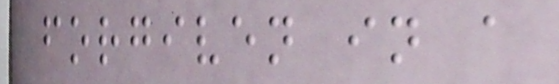forgiven in a
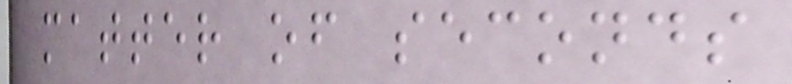matter of seconds
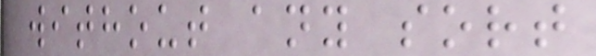without any sort
